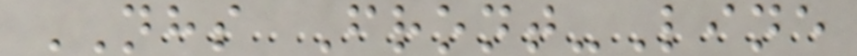NHS Front-Line
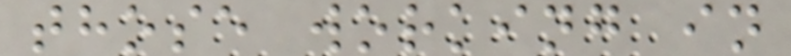those working in
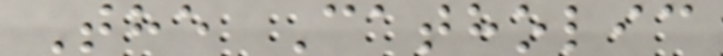The Catholic
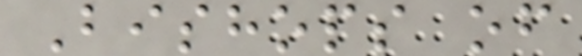Bishops of
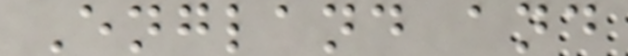England and
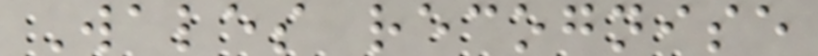Wales recognise
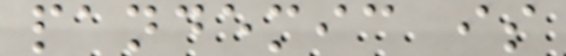pandemic is
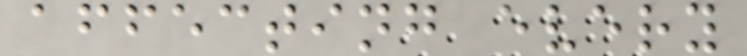affecting every
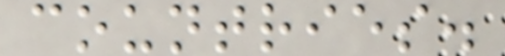countries.
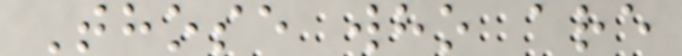Those who are
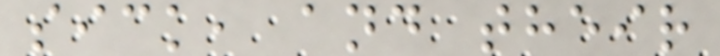sick, and their
